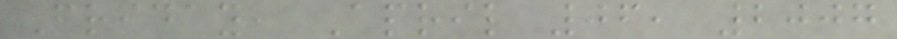Friday, April 06, 2007
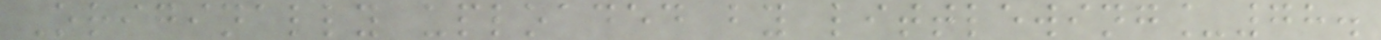Originally uploaded by littlewing_78.
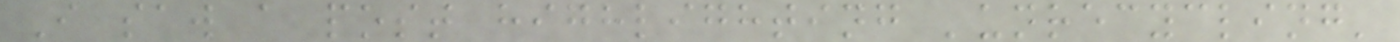I saw a post highlighting 'unrecycling'
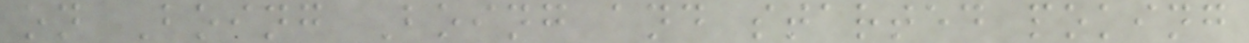on Boing Boing and started poking
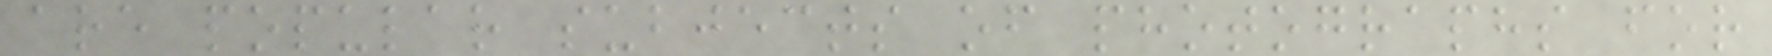are popular subjects of photographs for
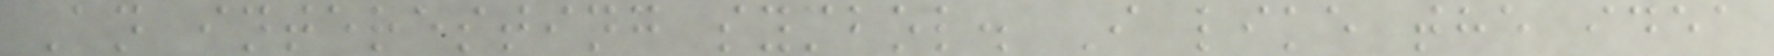An interesting symbol. I like the idea
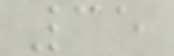35
